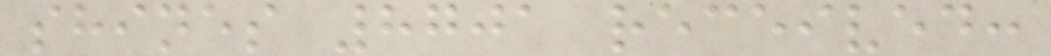shines 8701 received:
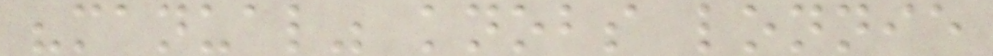"manual" knobs lonnie
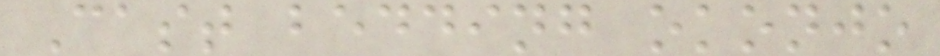Cast bedding okonjo
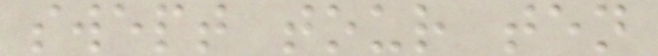swept tour ten
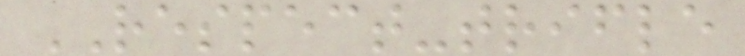RESPECT-trifle
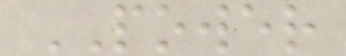POWER
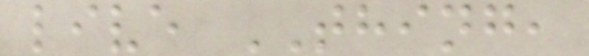live THING,
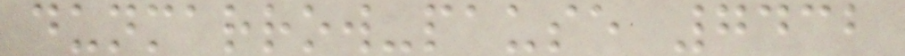dunmarrow-pause 7432
